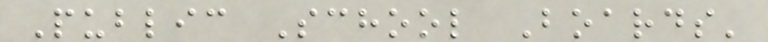Public School Boards'
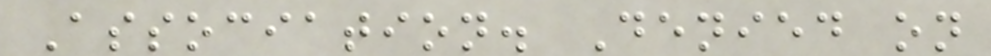Association. Denied on
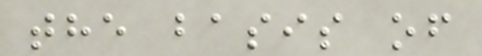the basis of
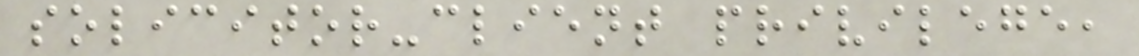solicitor-client privilege,
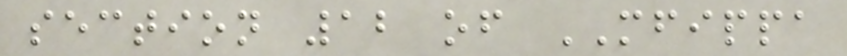section 12 of MFIPPA
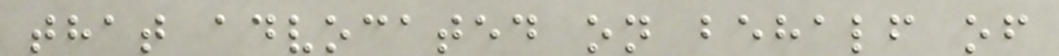that advocated on behalf of
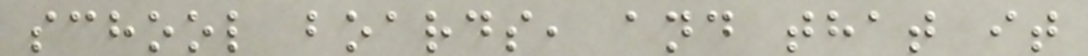school boards, and that it
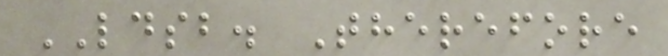LDSB. Therefore
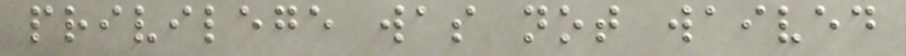privilege was not waived
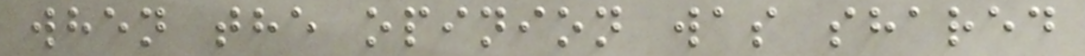when the opinion was shared
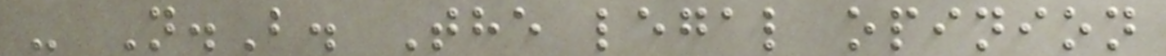- N.B. The legal opinion
